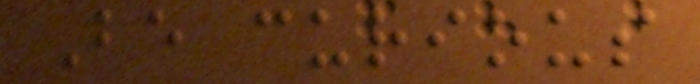Be curious
